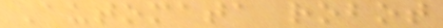Automata robot
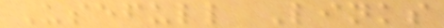Usefull Links
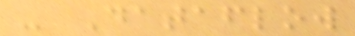- Dataflow
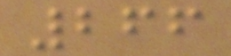266
